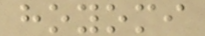hoyomi
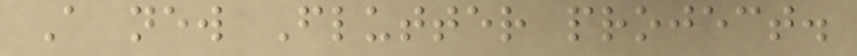A new Flutter project.
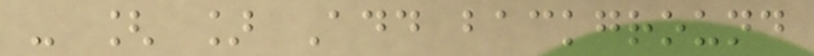- [ ] Add background
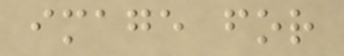image for
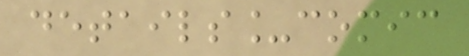details_comic
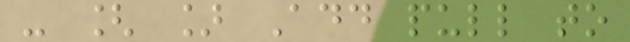- [ ] Add pull to
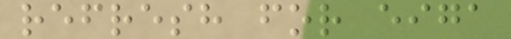refresh for eiga
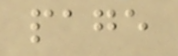page
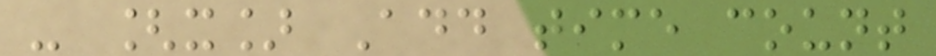- [x] Add time count
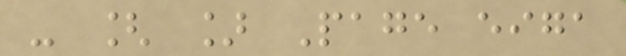- [ ] Page eiga
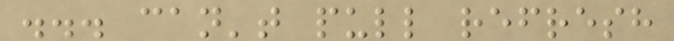... can't pull refresh
